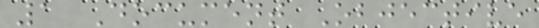1 Document Objective
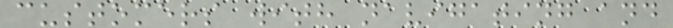customers with navigating and
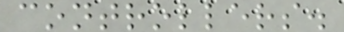controllers.
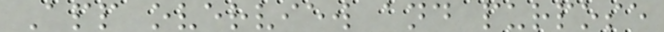App overview and purpose
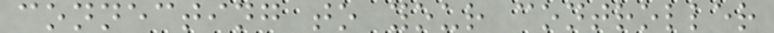connecting to your controller
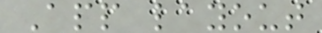App layout
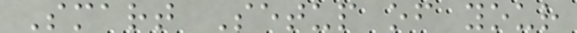Smart Setup of your
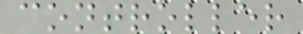controller
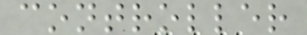controller
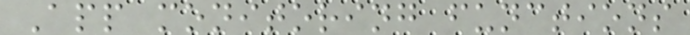App monitoring functions
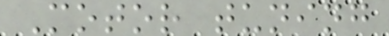Motor tuning
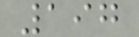197
